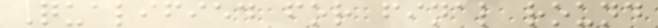Qualified for final round
